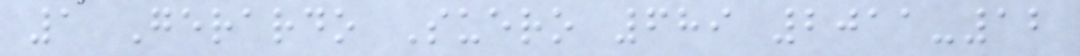1 Gerardo Suero 689 2011-12
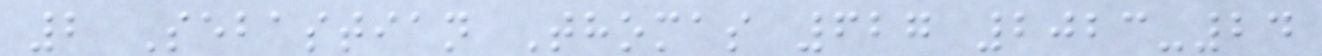2 Sebastian Thomas 627 2023-24
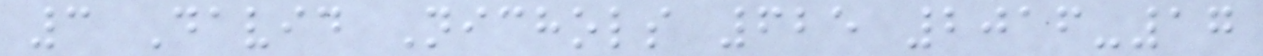3 David Nichols 625 2016-17
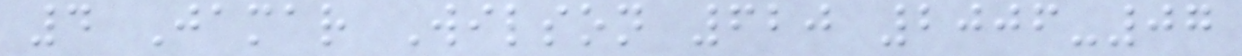4 Jamar Wilson 620 2006-07
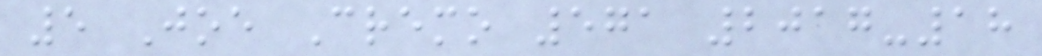5 Joe Cremo 571 2017-18
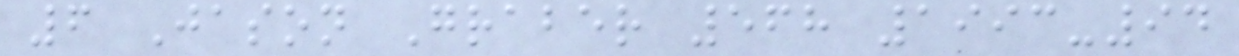6 Jason Graber 568 1993-94
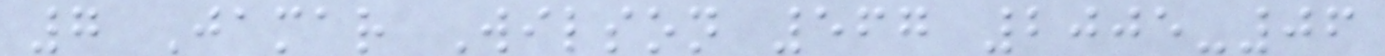7 Jamar Wilson 567 2005-06
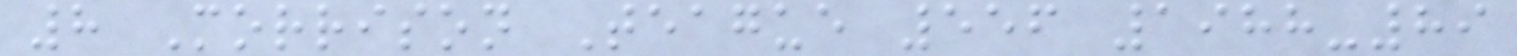8 Morrison Teague 556 1988-89
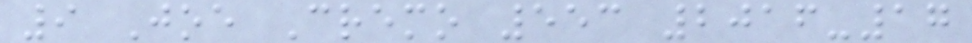9 Joe Cremo 553 2016-17
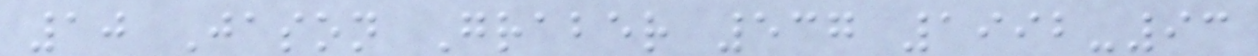10 Jason Graber 537 1992-93
